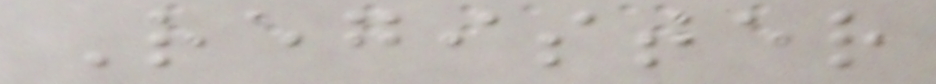Register
